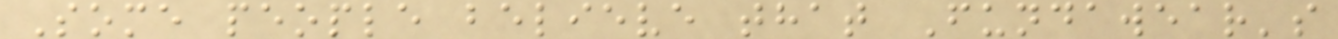Some people believe that Fundawear's
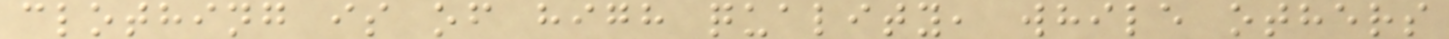clothing is of high quality, while others
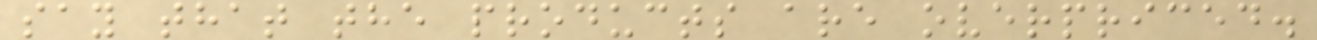say that the products are overpriced.
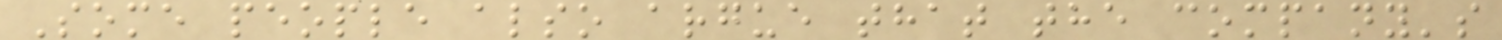Some people also argue that the company's
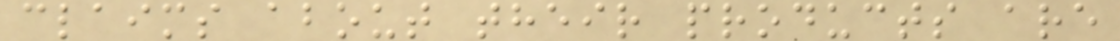claims about their products are
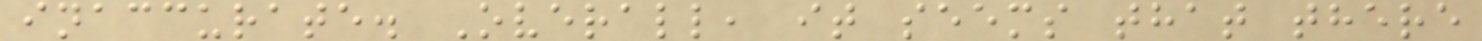inaccurate. Overall, it seems that there
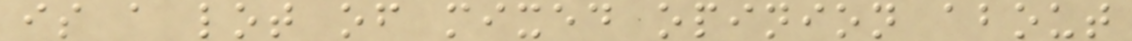is a lot of mixed opinion about
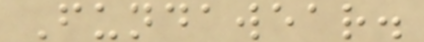Fundawear.
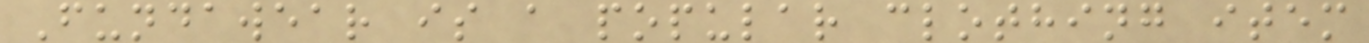Fundawear is a popular clothing item
